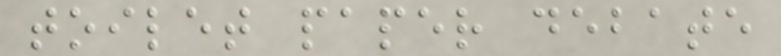toilet paper debate
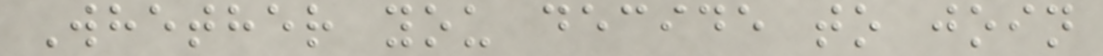Whether you decide to join
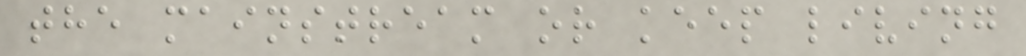the mainstream or keep living
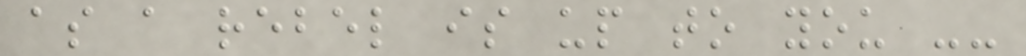as a rebel is up to you --
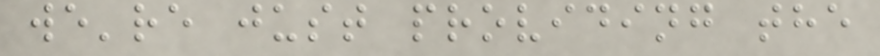we're just providing the
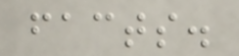facts.
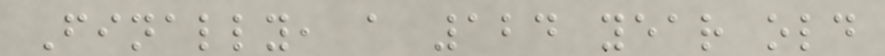Finally, a 124 year old
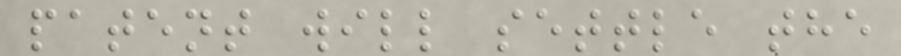patent will settle the
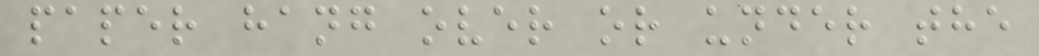paper hang over or under the
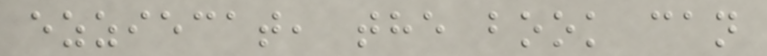ezziecat, the book can
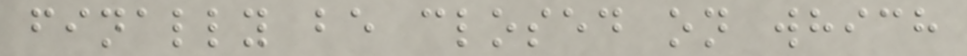finally be closed on which
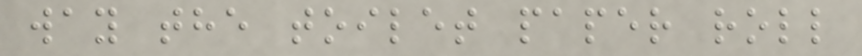way the toilet paper roll
